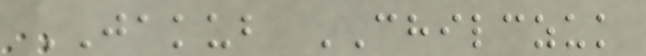JAKUB CHILCZUK
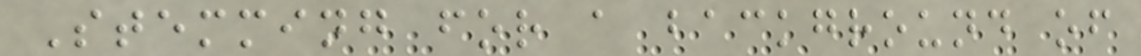Stemming for a background of
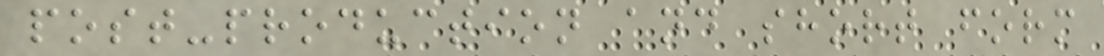post-production and short form
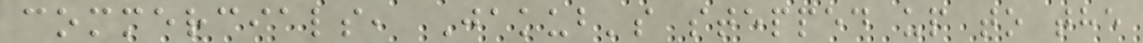commercials, Jakub's stepped up to the
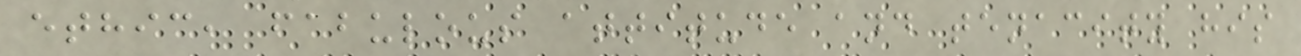ethic, fabulous attitude and tenacity his
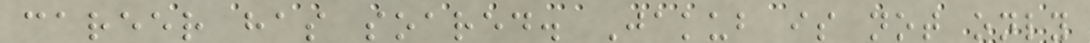career has soared. Jakub is not only
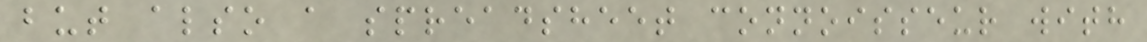but also a spreadsheet connoisseur with
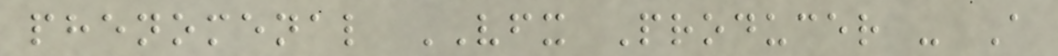phenomenal VFX Producer - A
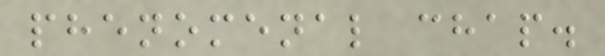phenomenal chap.
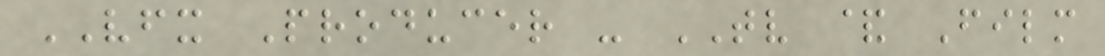VFX Producer - TV & Film
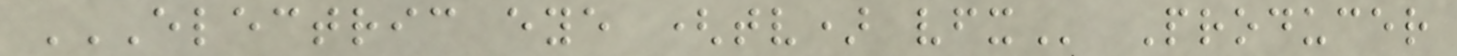ELECTRIC EYE (TV) VFX Producer
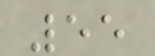55
